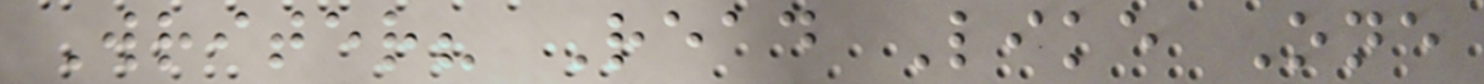Writer? Read Like One
